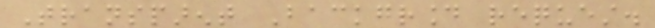Transparent Background request.
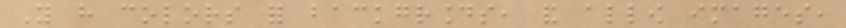You have colors for backgrounds, and allow images,
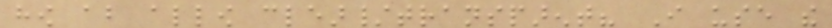how about allow clear/transparent? I use the
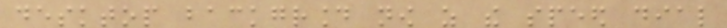desktop background now as the speed dial
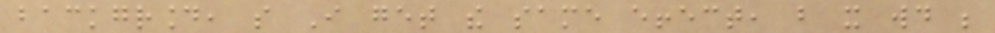background, so I get the same effect, but it would be
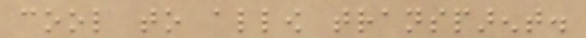cool to allow transparent.
